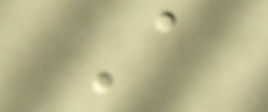A
